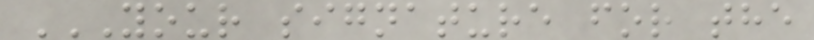YOUR SIGNATURE FOR THE
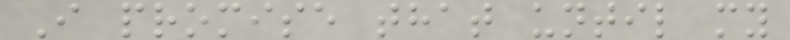I promise that until my
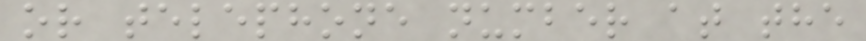or telephone number at the
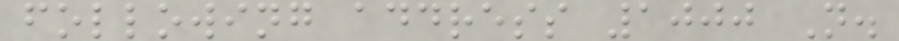following address 1000 N.
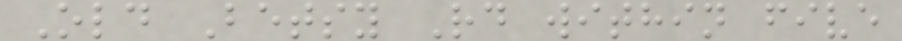Old Betsy Rd within five
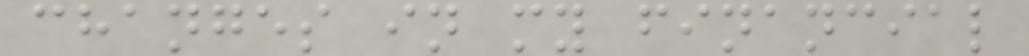changes in my financial
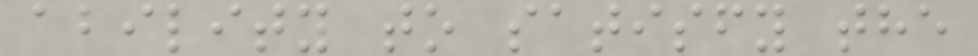ability to satisfy the
